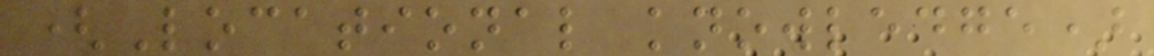(Locational knowledge)
